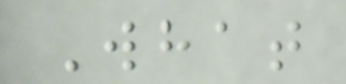What
